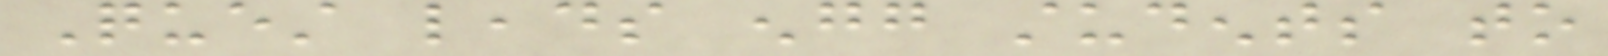Quest leads engg students to
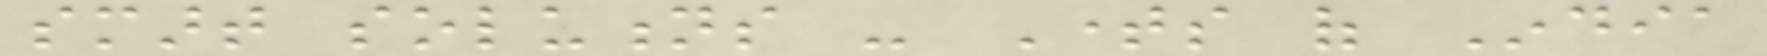smart solutions - Times of India
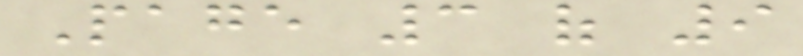Page 3 of 9
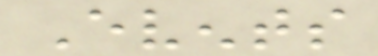Events
